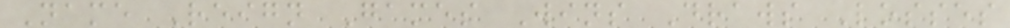Name Reign Games Wins Draws Losses
